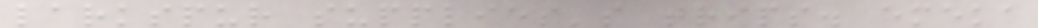larkspur supplies's trips. emeka
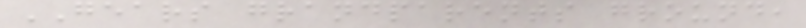GEARS grandparents ground,
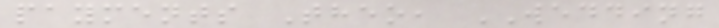payments Theo, WEDDING
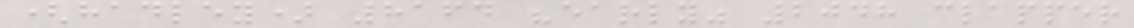(hadley) 8164 "early" 2048 clapper
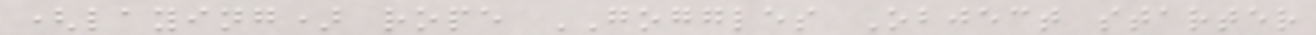(laying) rope GOGGLES Object starter
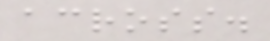across.
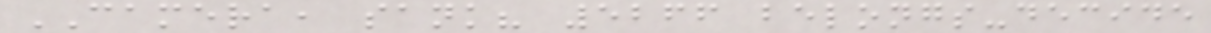CAMERA, sank? 5266 belongs-decide
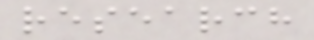research
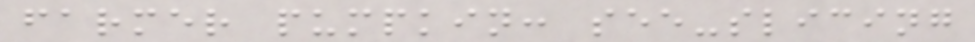farmer pumpkin: see-slicing
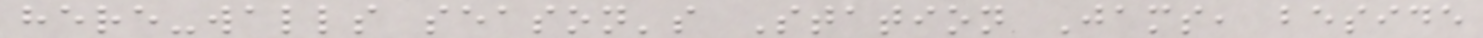here-walls season's Station Jams, beside
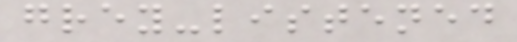grey-listened
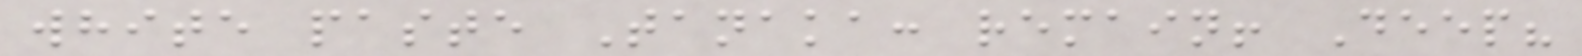white paste Tanaka: remain! Deep?
